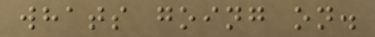whats going on.
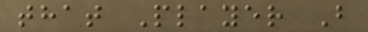that Player B
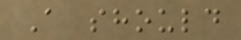A should
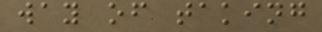way of taking
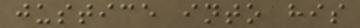justice into his
